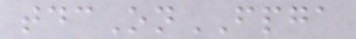tdcOnFPGA
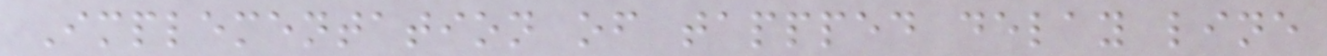Implementation of tappped delay line
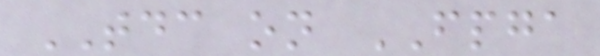TDC on FPGA
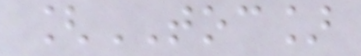[TOC]
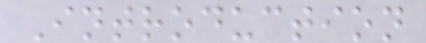Introduction
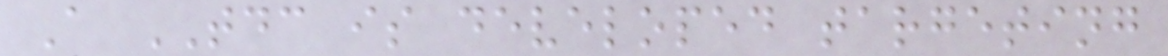A TDC is developed targeting
